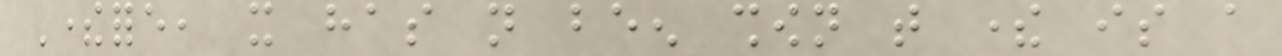Therefore, it has not been shown that there is a
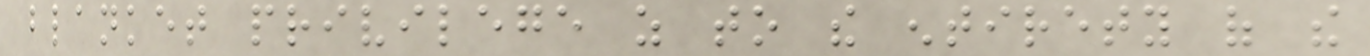blanket privilege as to the entirety of the
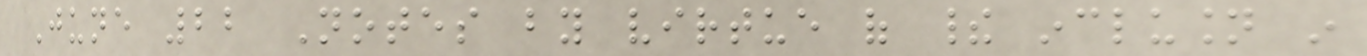June 22 Notes by virtue of their inclusion in
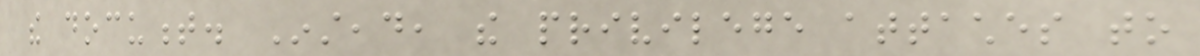the document. Instead, the privilege attaches to
